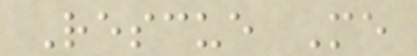Rescue Me
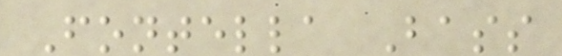Fontella Bass
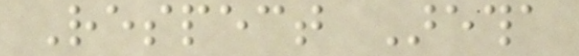Respect Aretha
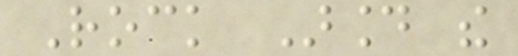Rock Around the
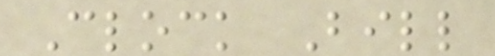Clock Bill
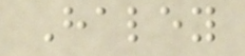Haley
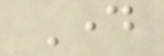Day
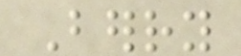Berry
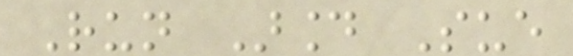Run Around Sue
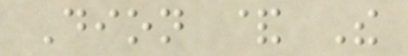Dion & The
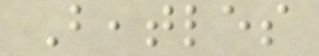Beatles
